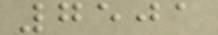7501
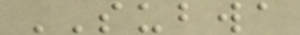SUBWA
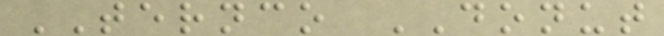TERNCO DONUT
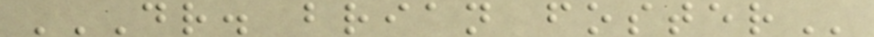DR. BRIAN FOSTER
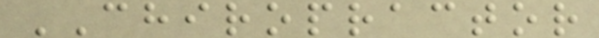CHIROPRACTOR
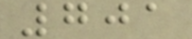701
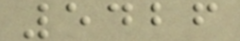5426
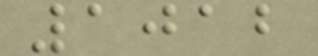1012
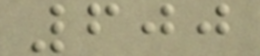600
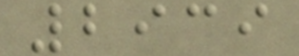2939
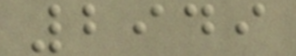2949
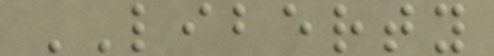LIBERTY
